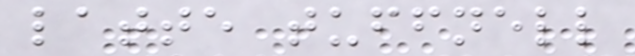latte tuffnell
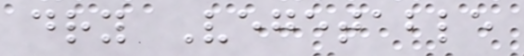dry Vegetable
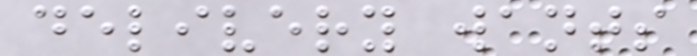delivery wants
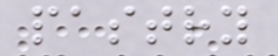pastry
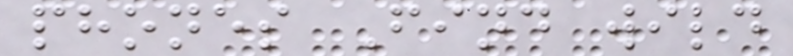phones Find wild
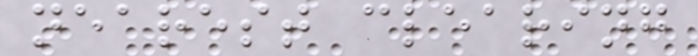nearest clearing
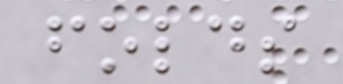folds
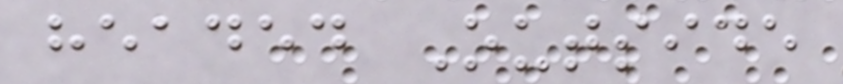headed Outside
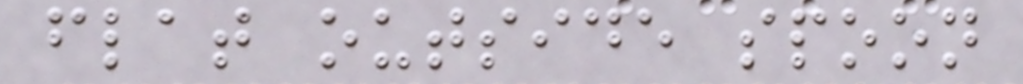flat outside spoon
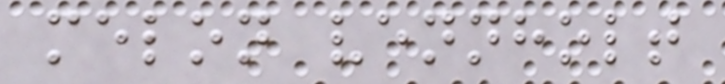melon vennholt
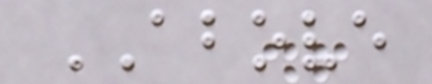ABOVE
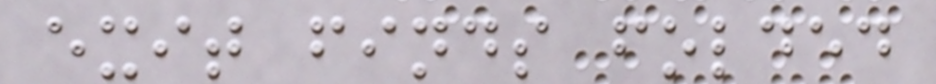exit finds folded
